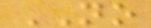NO
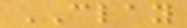CLAY
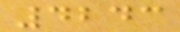4243
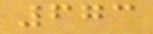673
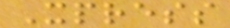Xpress
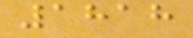1818
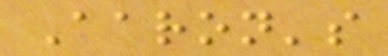Aaron's
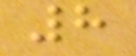8
